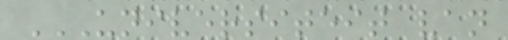UNIVERSITEIT VAN
